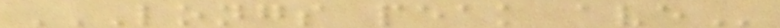LONGS PEAK AVE
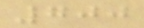700
